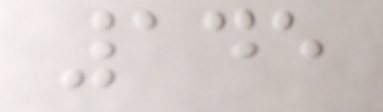145
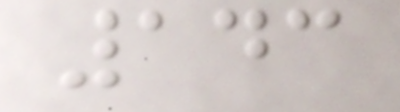143
